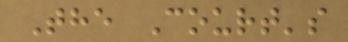The Court's
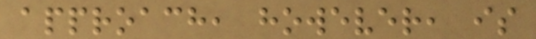approach, however, is
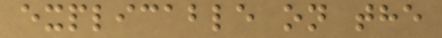explicable on the
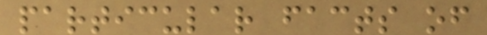particular facts of
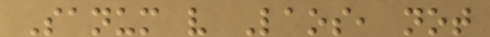Sanum v Laos, not
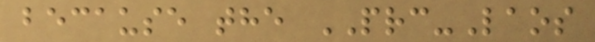because the PRC-Laos
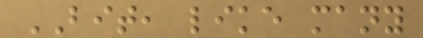BIT, like many
